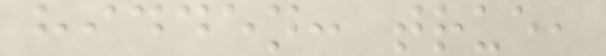hidden: true,
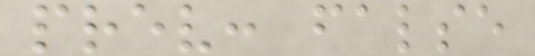prev: false
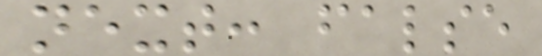next: false
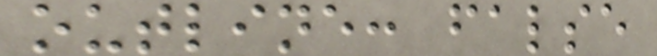outline: false
